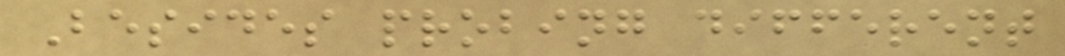Besides probing different
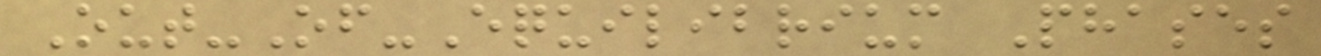Out-Of-Equilibrium Phases
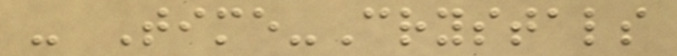- Time-Crystals
